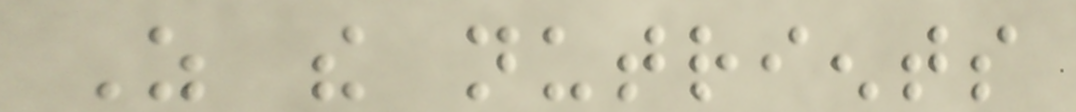As the nutrients
